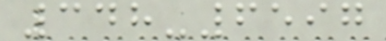348-6597
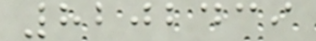8202439
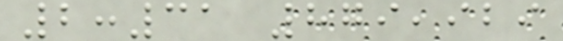2:31 879,929
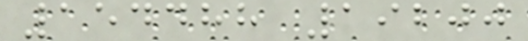154488 19200
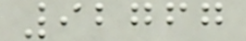92767
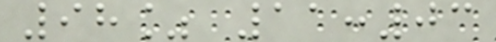98% 11:03
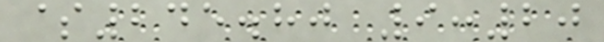$245.80 9:20
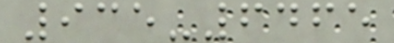935-6465
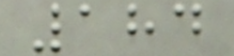184
